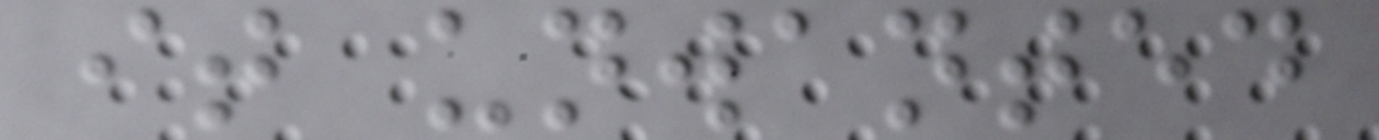it unwanted
